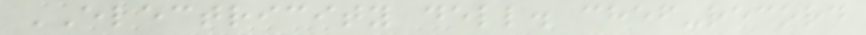ELECTRICITY dell. chef-record
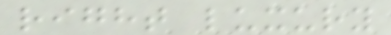right luxury
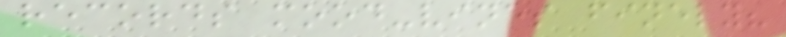records mood-vines finely?
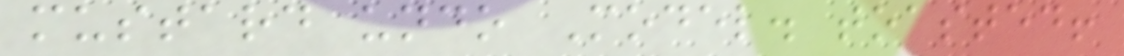mustard undo Model. toasted!
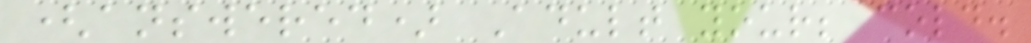(answered) Adult your; cold.
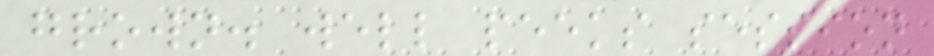grown. well peeks session
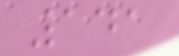141
